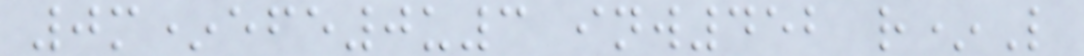0m*efe0u3 inw452 r*L
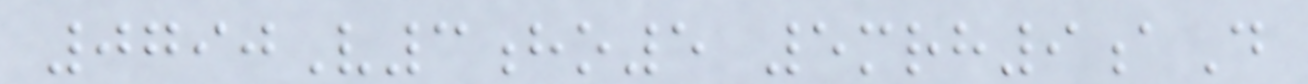0790V3ho5 5mrh9aD
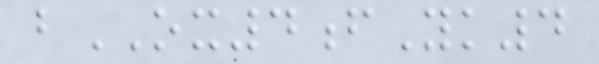bOX4fYk4
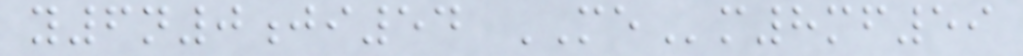y6n0ji54 MEm8mf59
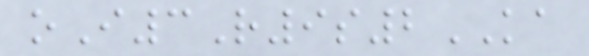oI3R9s2KA
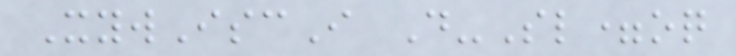XywIscI D-Sl=oq
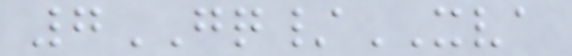7GQ/XVA
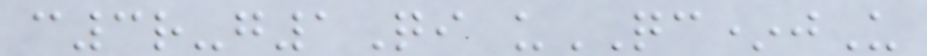c3r-g1Qi uQC*jU
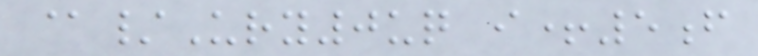@/Ury0uq i+5f
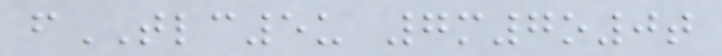fTLC5u 7m7o0t
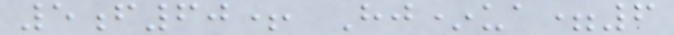5f60+ Hj*ua=6
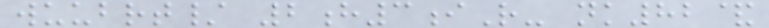wuubrt/ 2h3iR- nk82&
